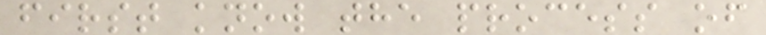first know the process of
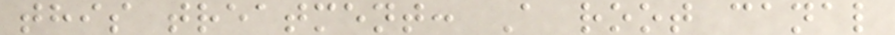this treatment: A root canal
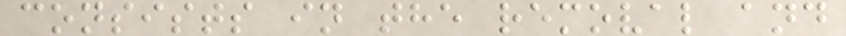consists in the removal and
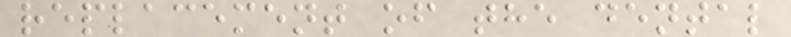replacement of the dental
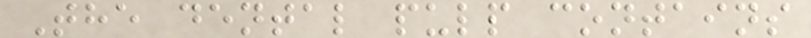The dental pulp contains
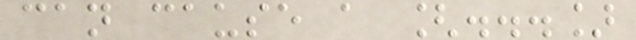can cause a [...]
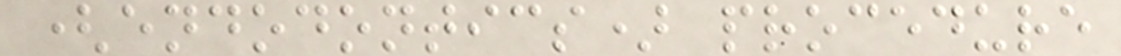(endodontics) procedure
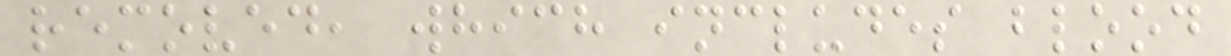removed, which includes blood
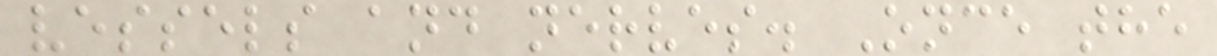vessels and nerves. Once the
